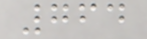764
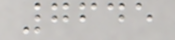7645
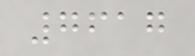7617
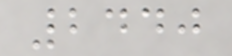2440
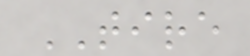TIRE
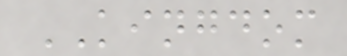KINGDOM
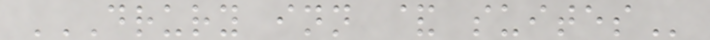DRURY INN & SUITES
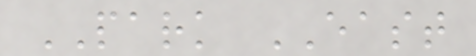PARK EAST
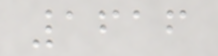1616
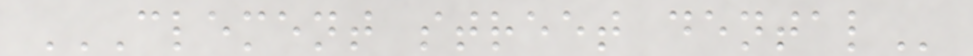CLEMENT STREET DENTAL
